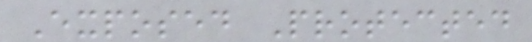Exposed Protected
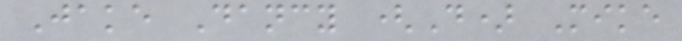Jake Dancy (D) Mike
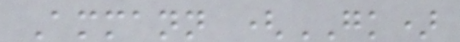Ammann (GK)
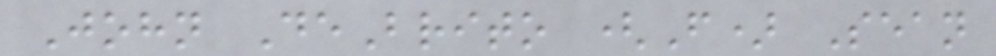John DeBrito (F) Sean
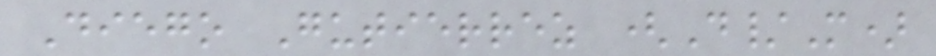Diego Gutierrez (D/M)
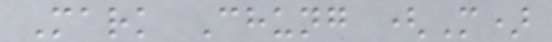Mark Chung (M)
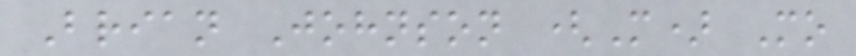Brian Johnson (M) Mo
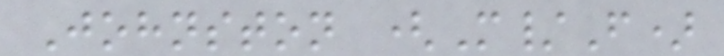Johnston (M/F)
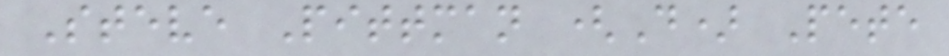Steve Pittman (D) Pete
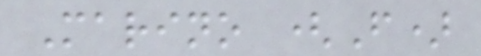Marino (F)
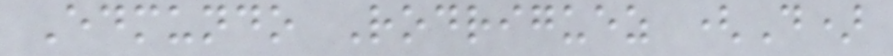Edmundo Rodriguez (D)
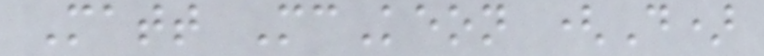Matt McKeon (D)
